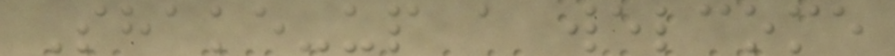Shake-up a welcome
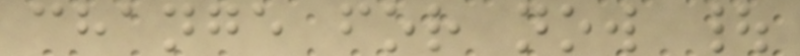change for now |
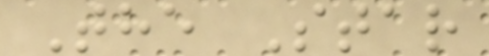The Star
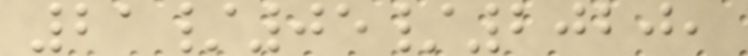21/05/2020,
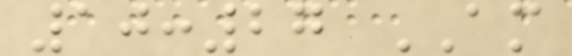10:27 AM
